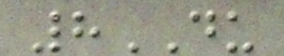8DU
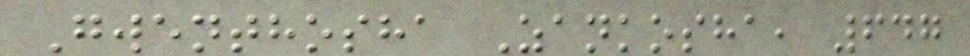Gwenthosha Zankosha, 647
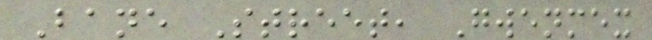Bane Street, Gwenmex
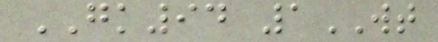GK94 1WT
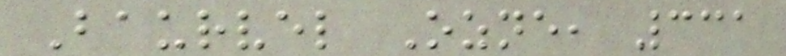Baurvel Ozne, 331
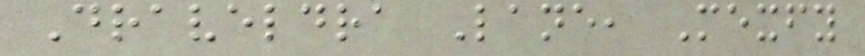Draveldra Lane, Mexfy
